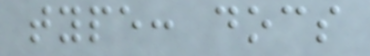type: docs
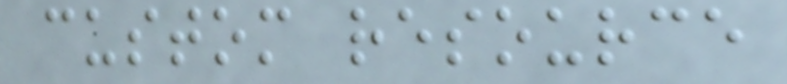custom resource
